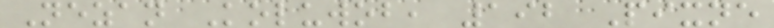Nezan Koluwob, 192 Pixne
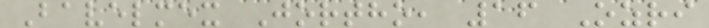Bavelmex Jortho, 16 Ozri
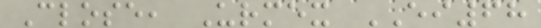Close, Urmex EI68
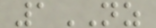1NZ
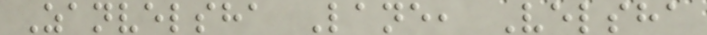Zanvelsha Lane, Velsha
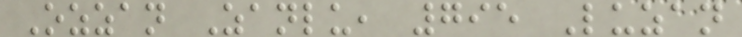Ozzan Zanlu, 795 Luzan
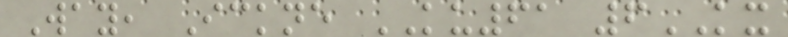Way, Ickne KU61 6KX
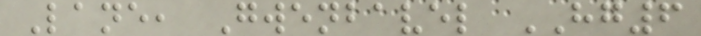Lane, Gwenbavel HG6
